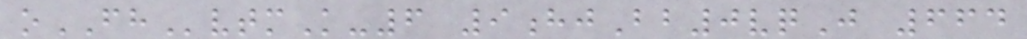oFHvtmK-6 9hjBb0vqJ 664
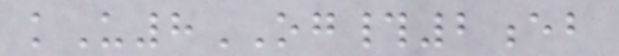kU8OG#2eb
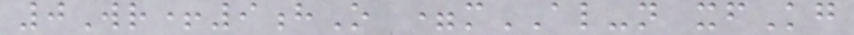0Wr+9hO =mAL-n xfKg
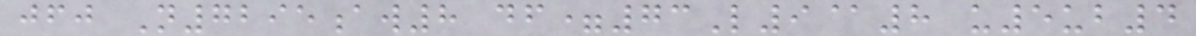jfj N7295aw8 df=73L9@8 u5ub4
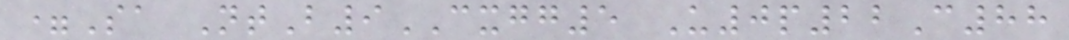=Sa NtB9CXGG5 U0p22C88
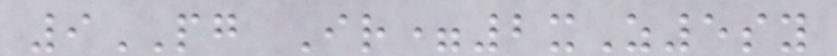9PG Ir=2xZ5sy
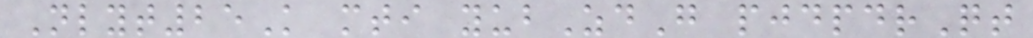Nlyt25K mti yubZdG pjdpdrQt
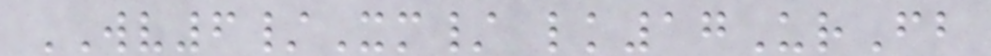WV6/Xm/ lk17UrFb
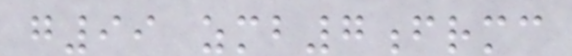g99 zmb7frmc
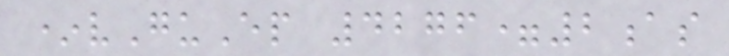*vGuEp 4276=2as
